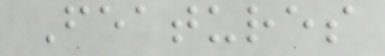Features
